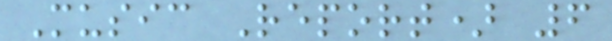Music Report) 6
